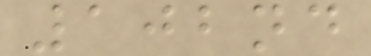102nd
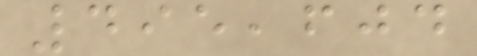495,604
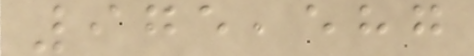975,587
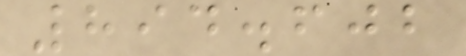894.602
